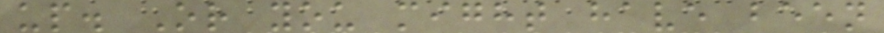up. Or you might have been
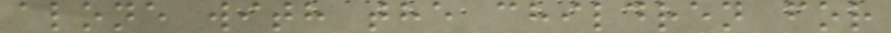alone with the children for
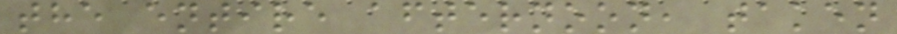the entire afternoon, taken
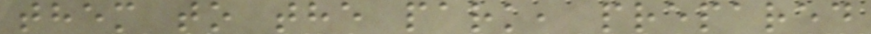them to the park, prepared
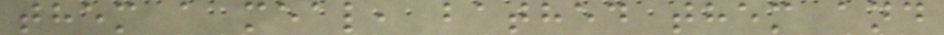them a meal, bathed them and
